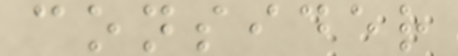consider
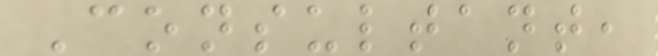Consultant,
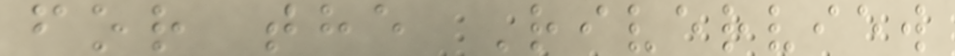for the Riverview
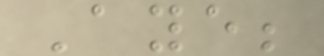Aye;
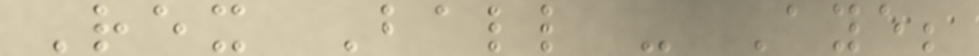Rex Ball - Aye;
